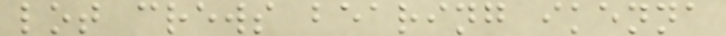lot crews bearing ikenna
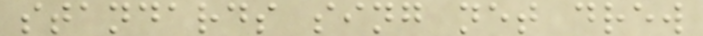standards sing net drew
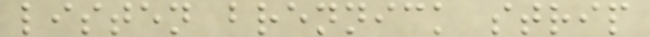listen brennick strip
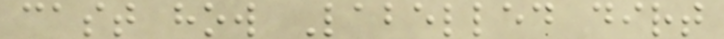cast how Labelled dirt
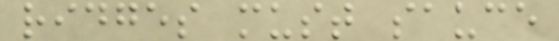ridges must sauce
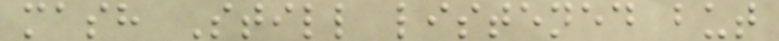mash Still listened but
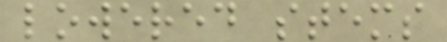lowered stems
